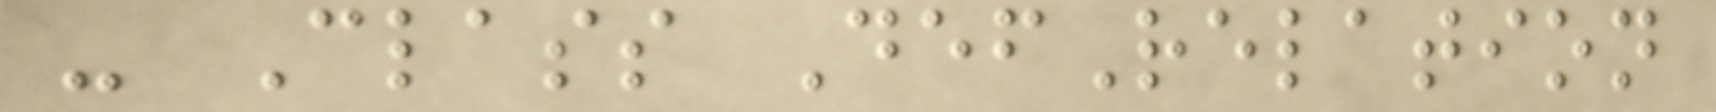- Class DefRelation
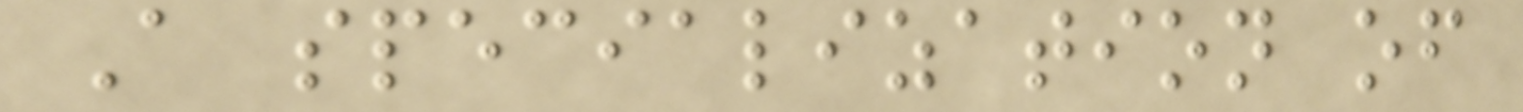A specialization of
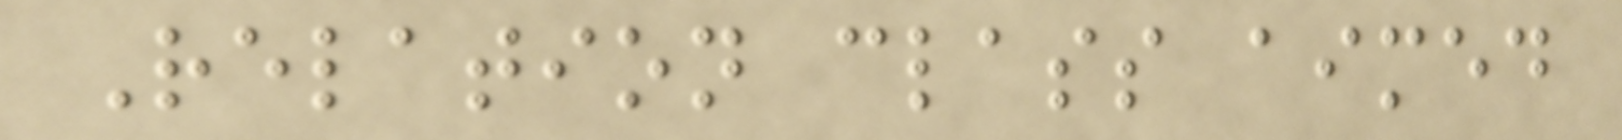Relation class aimed
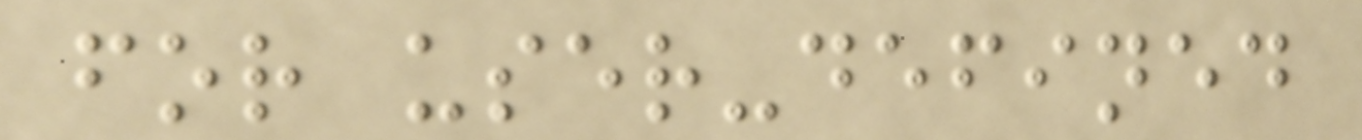for user-defined
